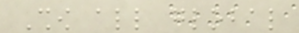Show all global
